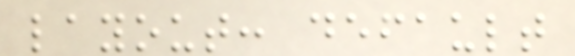layout: default
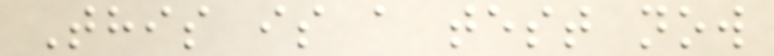This is a test now
